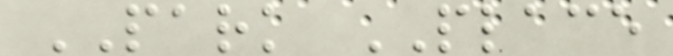PARK PLACE
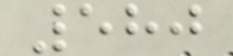580
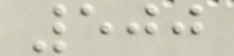500
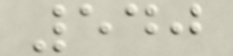540
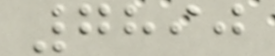7890
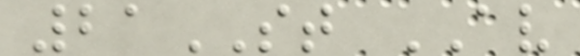21ST AV
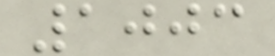1003
